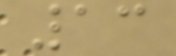13
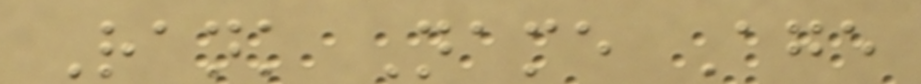Rank Name Age
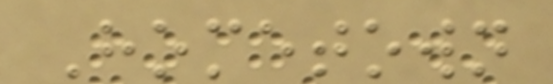Hometown
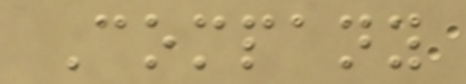Company
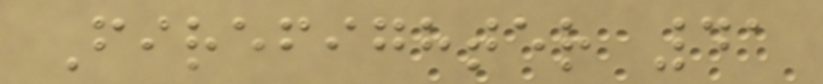Firefighter 41
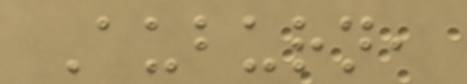Auburn,
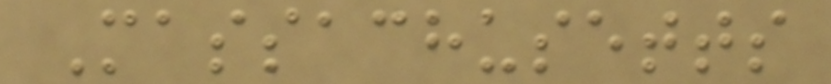Massachusetts
